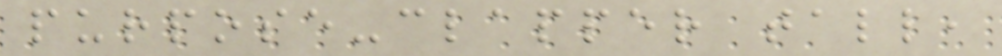purpose-clapper tall,
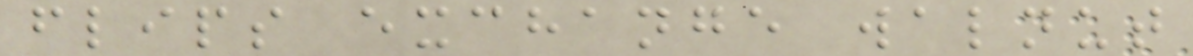flips exchange walnut
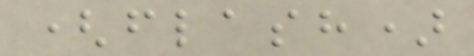(flash)
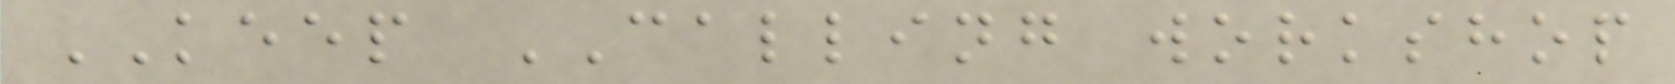KEEP CALLING workshop
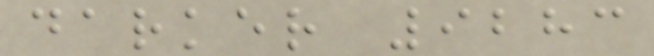darker 9283
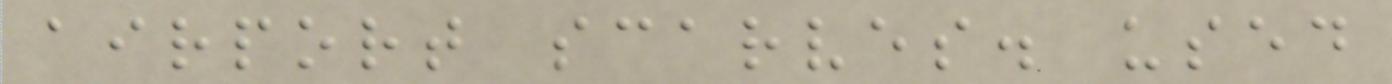airport scarves. used
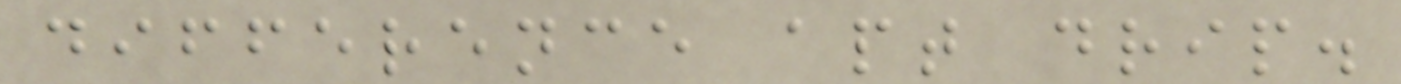difference apt drip.
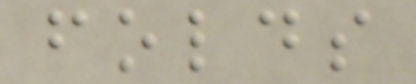folds
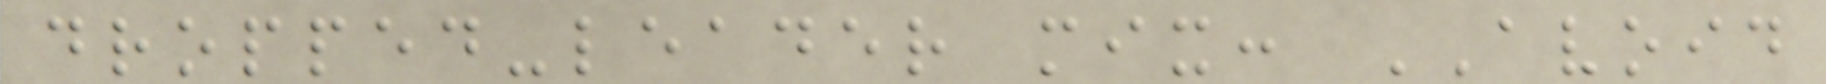dropped-leader mix: AVOID
